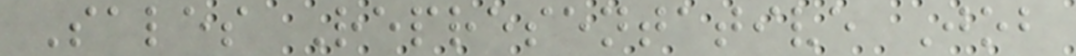Sales Representative Job
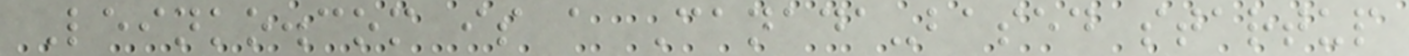Leinko.com is a Canada-based startup
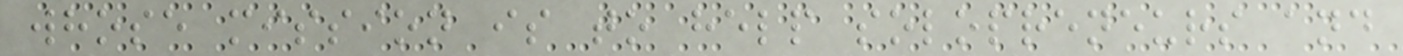whose mission is to help solopreneurs and
